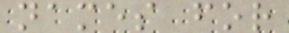names for
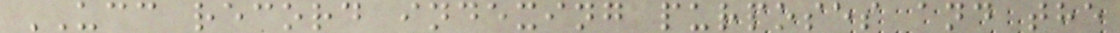UCC record indexing purposes and the
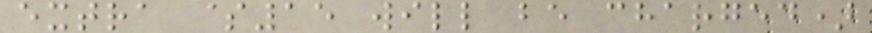extra $15 will be charged)
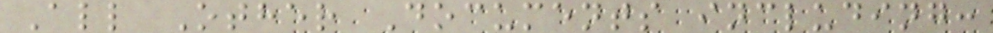All Other Documents including:
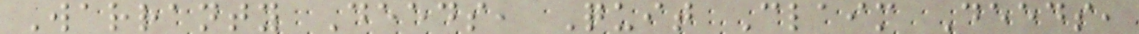Warranty Deeds, Quit Claim Deeds,
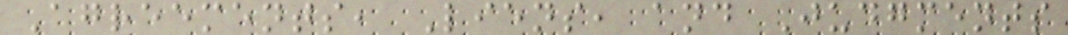Agreements, Liens, and Judgments
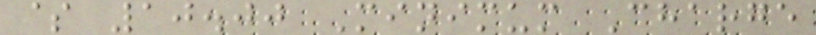$ 10.00 Minimum Charge
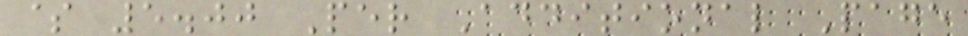$ 5.00 Per Additional Page
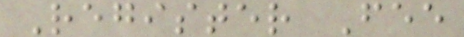Register Fee
